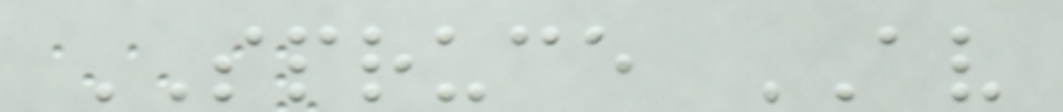SPRUCE AV
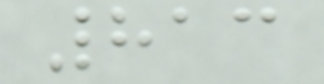813
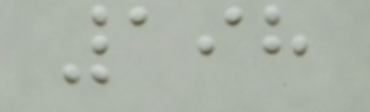198
